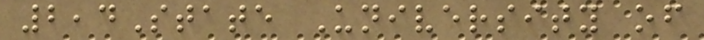2,4State University of
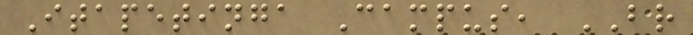Itapetinga Campus, BR
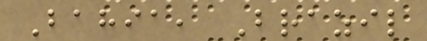Bahia, Brazil
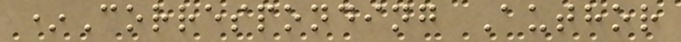*Corresponding Author
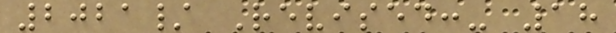2021/ Revised:- 18
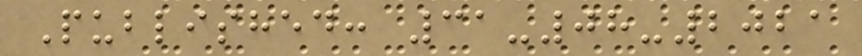Published: 31-08-2021
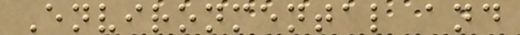Environmental and
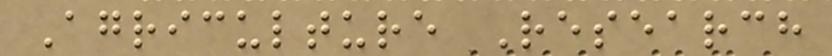Agriculture Research
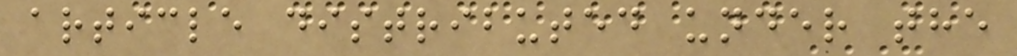article distributed under the
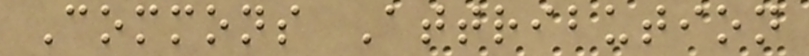Commons Attribution
